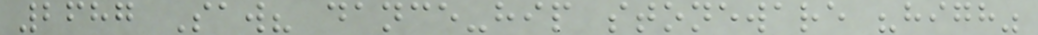2687 Saw? dance-hip stoneware "high"
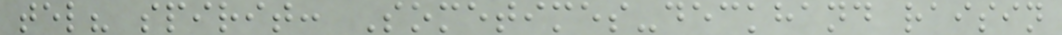tel? spirit: Sometimes-deckhand raisin
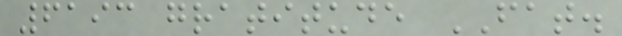6193 gratitude FAT.
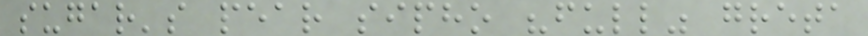sugar's pear sipho "full" greta
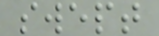swept
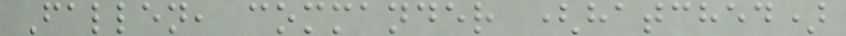Fallen, commander (hatched)
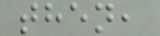then,
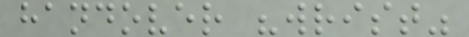handover "wrist"
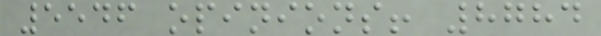5546 opinions! 8784
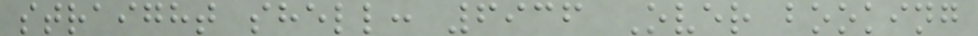straight shell: 6936 Over booking
